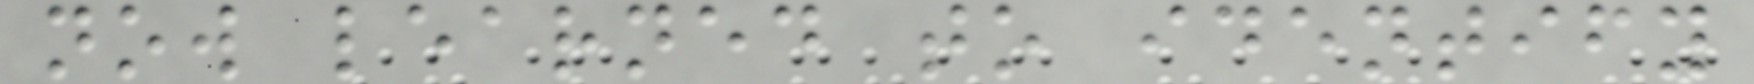now learned to identify
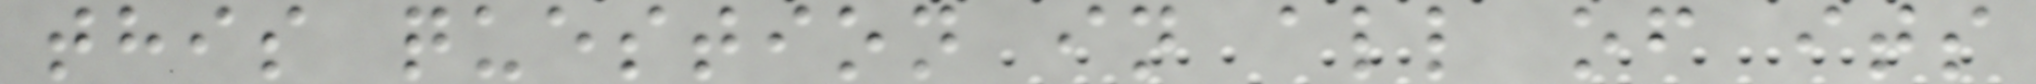this question in all of its
